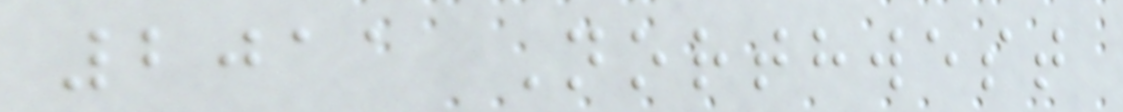2011 Northwest
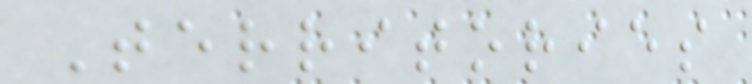Territories
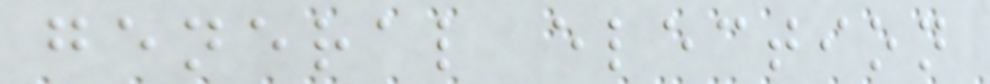general election
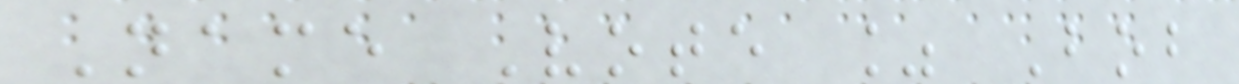Name Vote % Bob
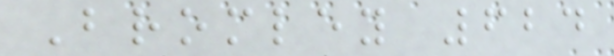Bromley 624
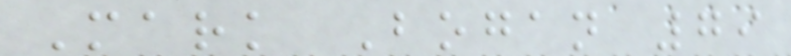Mark Bogan 79
